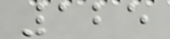125
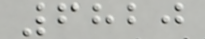6820
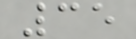35
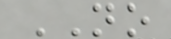NO
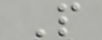P
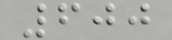600
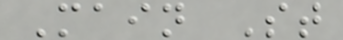Main St
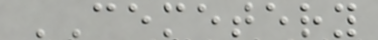CEMETERY
